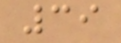39
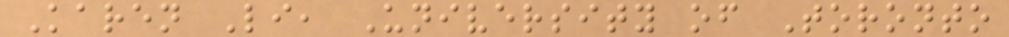Karen Li, University of Toronto
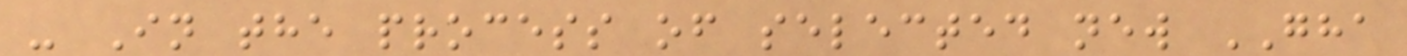- In the process of selected new GHA
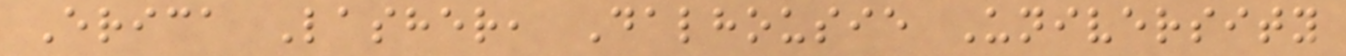Erica Lasher, Dalhousie University
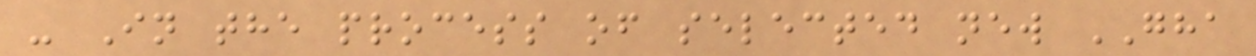- In the process of selected new GHA
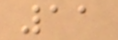11
